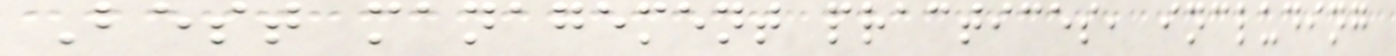Best management practices, including
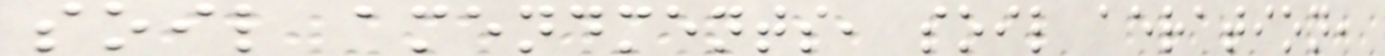soil amendments, soil aeration,
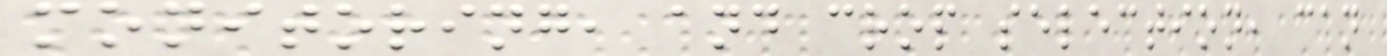monitoring, and crop selection, can
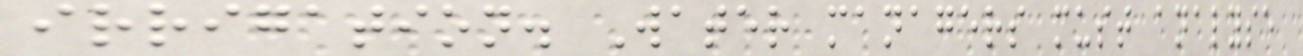irrigation. Water managers must analyse
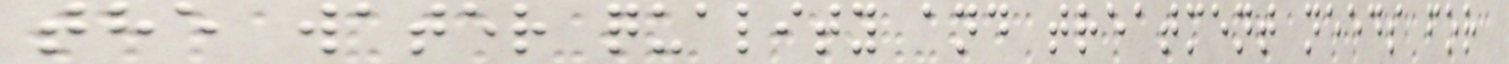the water quality and treatment needs for
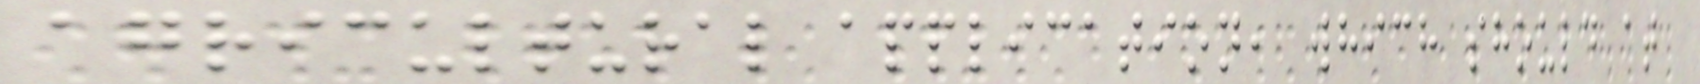agricultural application, which should at
